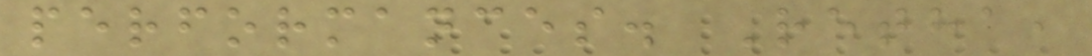performances. Retha,
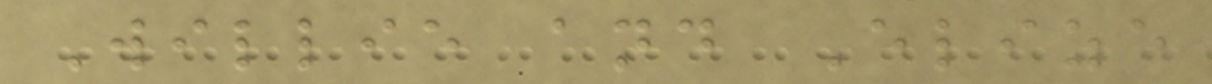Willie and Elize
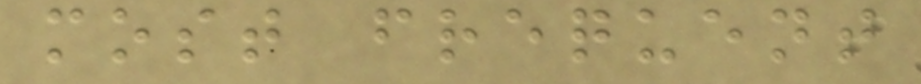most frequent
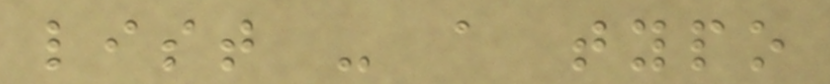list - a typo
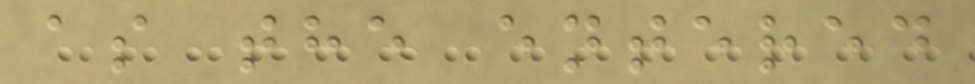as the entered
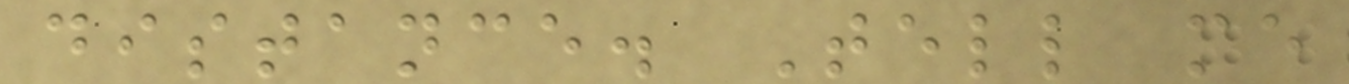distance. Tell me
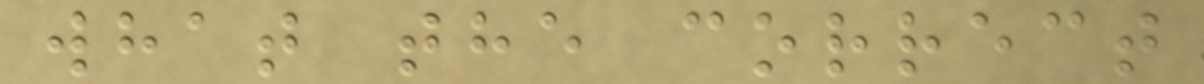what the correct
